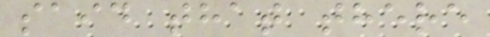said that there
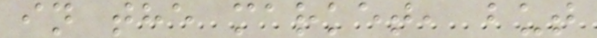in the market, but
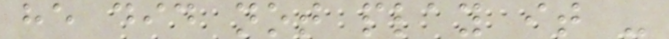he did not play it -
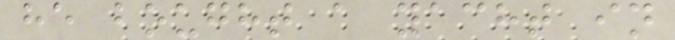he bought a yacht in
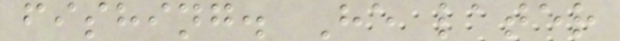fishing. He later
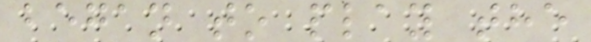began to play the
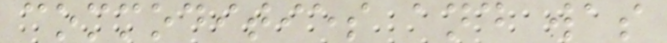commodities and was
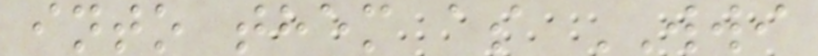into them as WWI
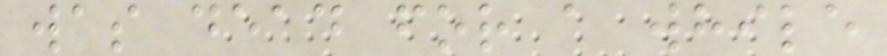was dead for a while
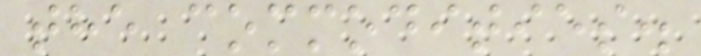the commodities.
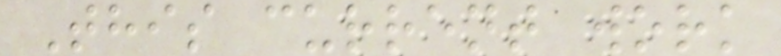This current work
